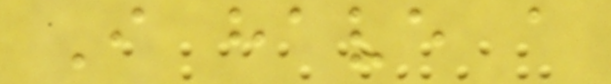I have a
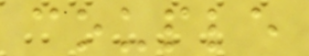couple
